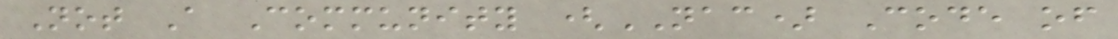Not A Community (NAC) Code of
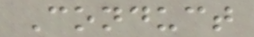Conduct
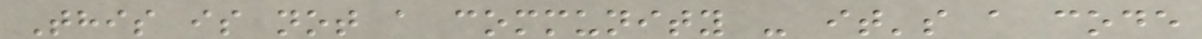This is not a community - it's a code
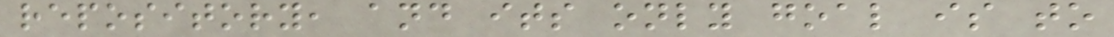repository, and its only goal is to
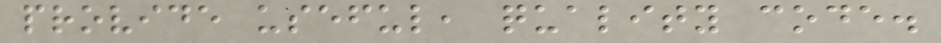provide useful, quality code.
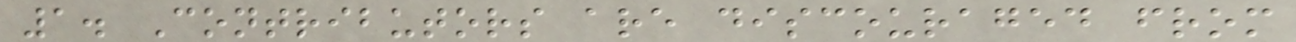1. Contributors are discouraged from
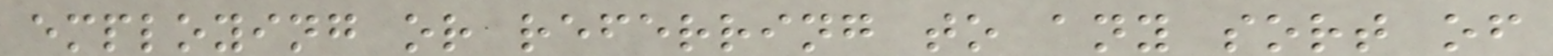employing or referring to any sort of
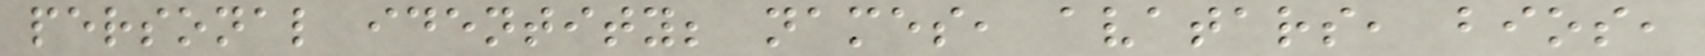personal identity; names, avatars, bios,
